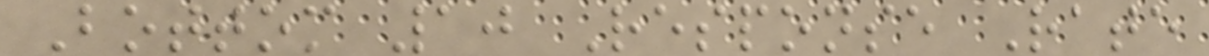Bottom 10 Response Rate
